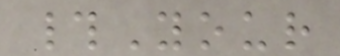#Your
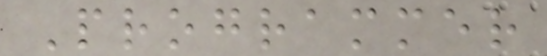Programmer
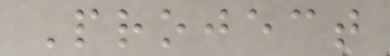Project
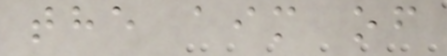the aim of
